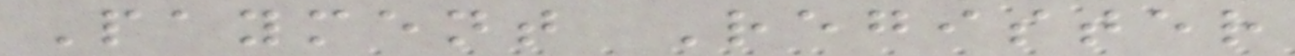Payment Register
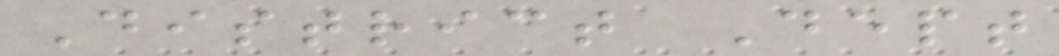District Dept
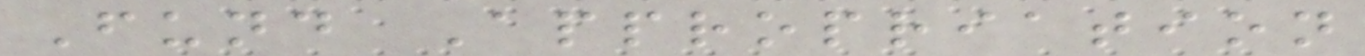Fund Appropriation
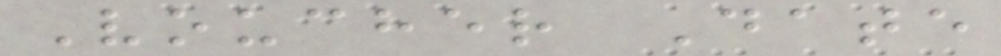Voucher Date
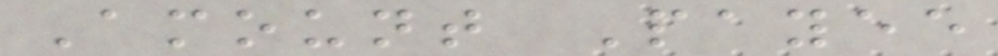Amount Payee
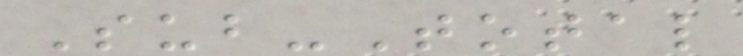Sub-Total
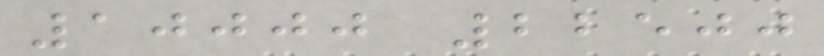10000 22500
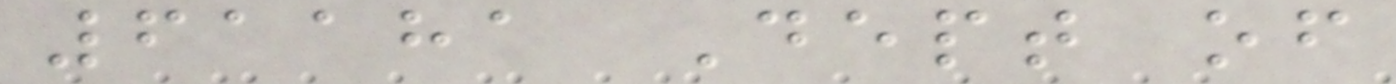61181 Dept of
